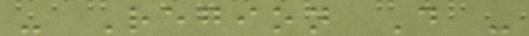- Region D -
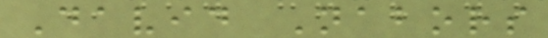David Nabors
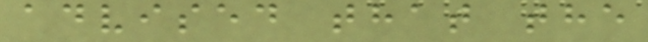advised that the
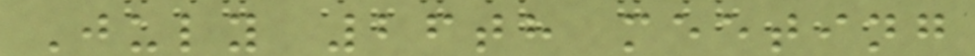July 26th meeting
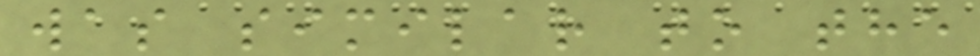was similar to the
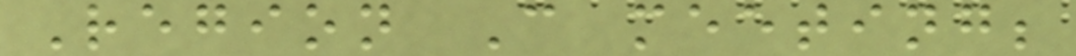Region C meeting;
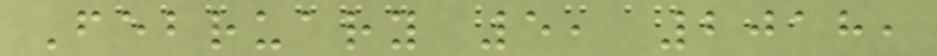February 5, 2018,
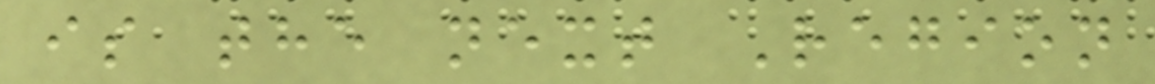is the next Region
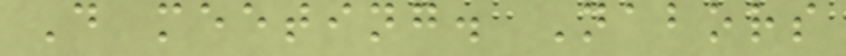D meeting. Nabors
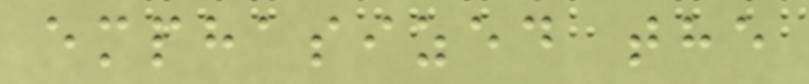emphasized the
